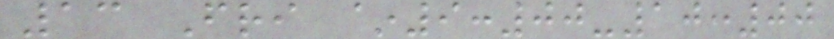13 Fri ~9:00-10:00
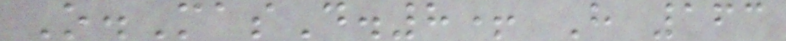O.MasD.8+ H 163
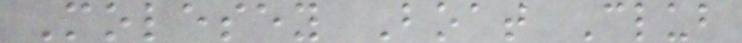Molesey Boat Club
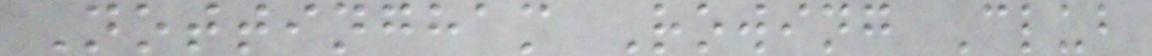Nottingham Rowing Club
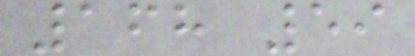168 59
